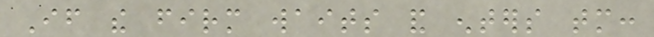If the firm waits and enters tomorrow:
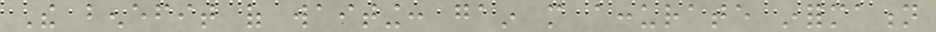The benefit of waiting: gain more accurate information
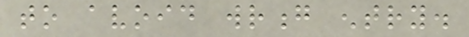to avoid wrong entry.
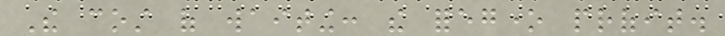The cost of waiting: the foregone profit.
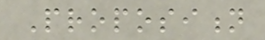Proposition
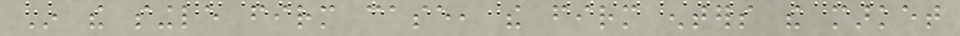In the single firm case, the firm enters the market
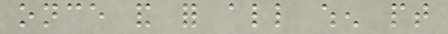once and for all when pt
